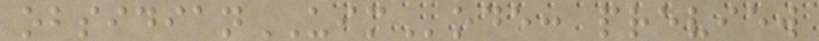obsidianUIMode: preview
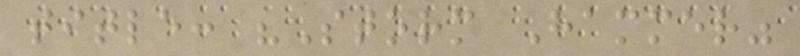title: "Storm Hammer"
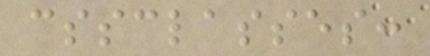cssclasses:
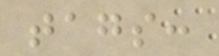tags:
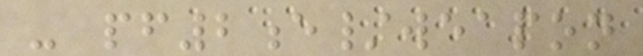- pf2e/weapon
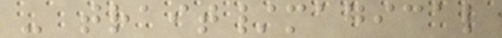- trait/magical
